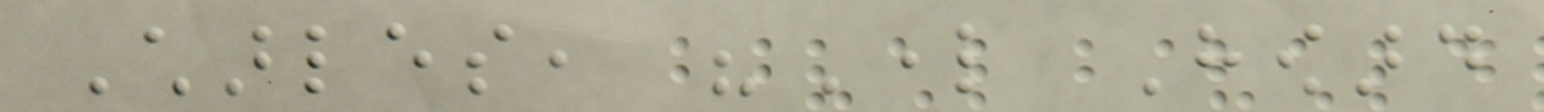Charles, "Lord Howard
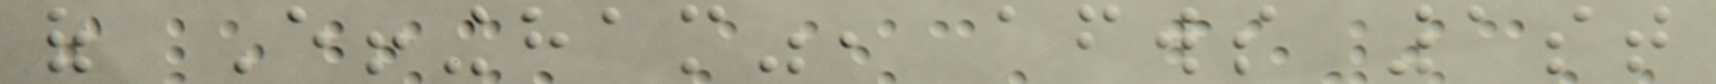of Effingham", afterwards 1st
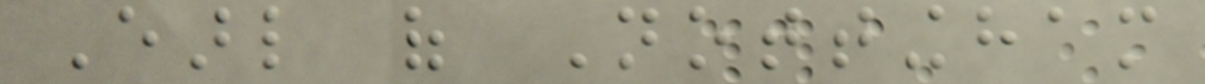Earl of Nottingham
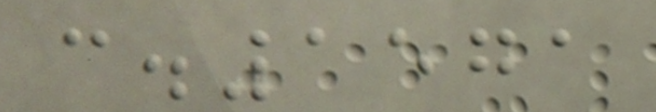c.1571
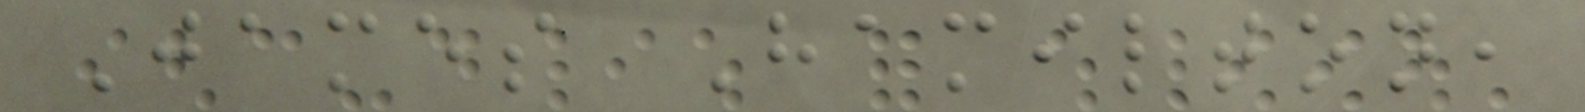James Hamilton,
